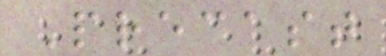Precast
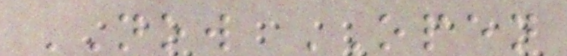NOW OPEN
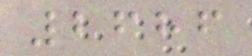2686
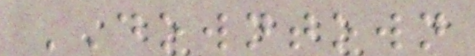DOWNTOWN
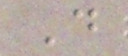D
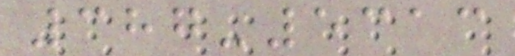387-5313
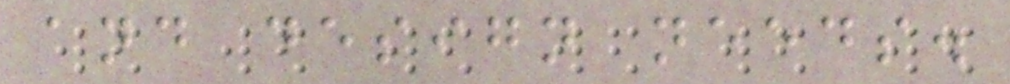and design needs.
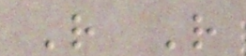R R
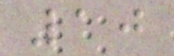10
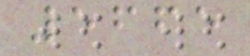5665
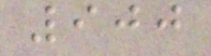900
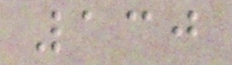130
